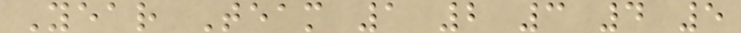Year Team 1 2 3 4 5
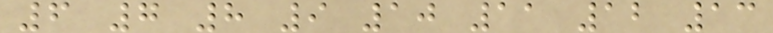6 7 8 9 10 11 12 13
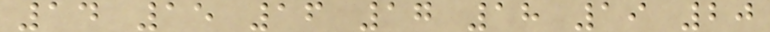14 15 16 17 18 19 20
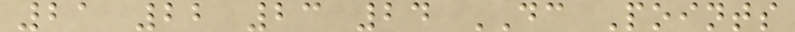21 22 23 24 DC Points
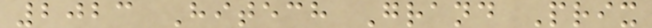2023 Hitech Grand Prix
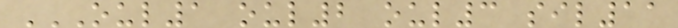OUL1 OUL2 OUL3 SIL11
